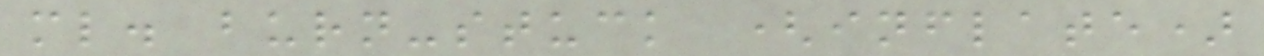ml. burn-stuck (inflate)
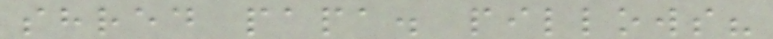shred papa. pillows?
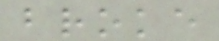broke
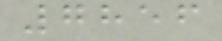7856
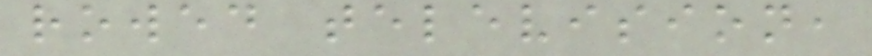rowed television,
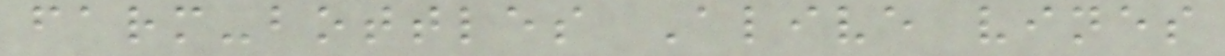farm-bottles Alive vines
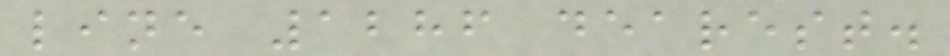line 1286 dearest.
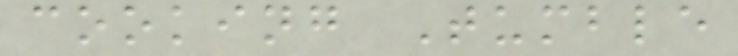cooking Tumble
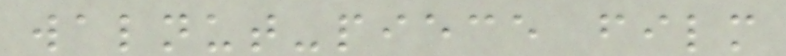walnut-piece film
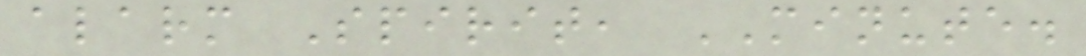alarm Spirit, MINUTE.
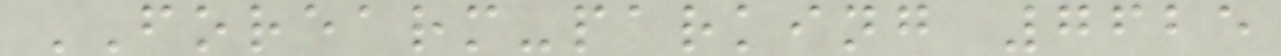FOREARM-parking 7625
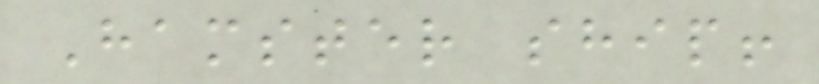Hamster ship!
